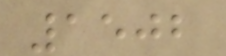1502
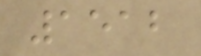1512
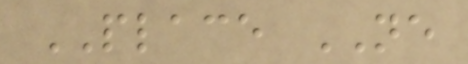PLACE NE
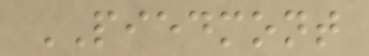PIEDMONT
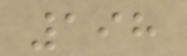198
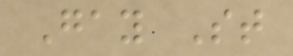Gay St
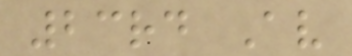23rd Av
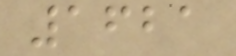1621
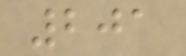201
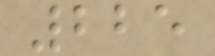225
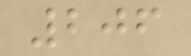206
